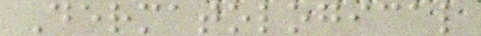Dermatological
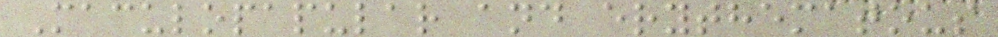Maculopapular and erythematous
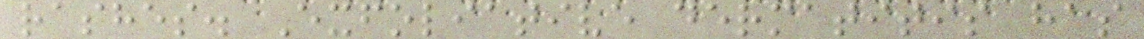rashes. Exfoliative dermatitis has
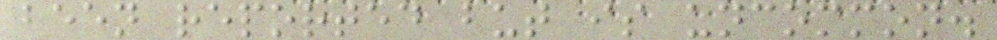been reported but is uncommon.
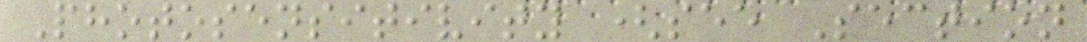Photosensitivity (see Section
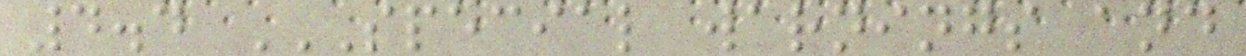4.4 SPECIAL WARNINGS AND
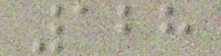128
